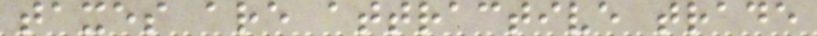taxes are attractive trade
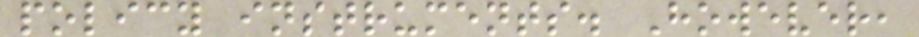policy instruments. However,
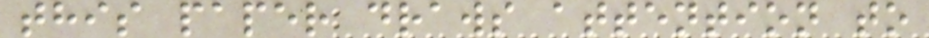this paper draws attention to
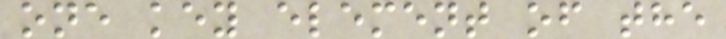one key element of the
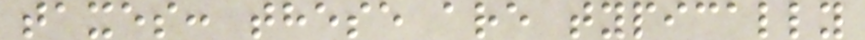taxes: these are typically
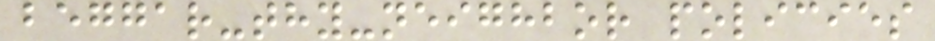beggar-thy-neighbor policies
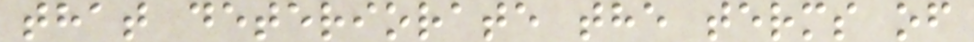that deteriorate the terms of
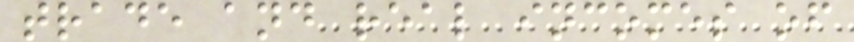trade and real incomes of
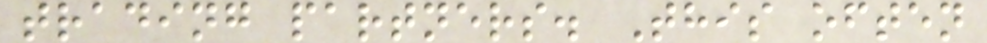trading partners. This often
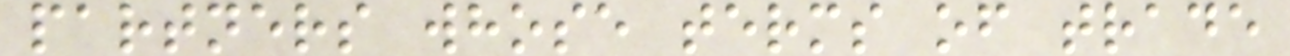partners whose terms of trade
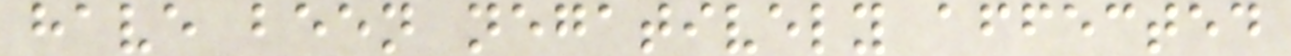have been negatively affected
